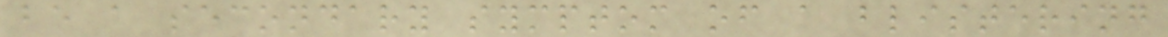be a secondary symptom of a blistering
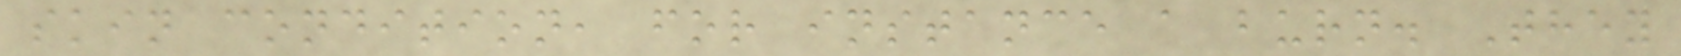skin condition, for instance a burn. They
